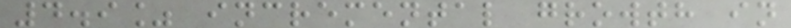4.9% incremental growth in
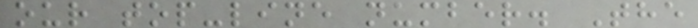our top-line number. The
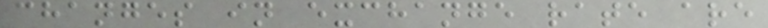changes in exchange rate are
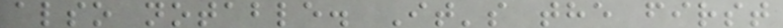also notable. It's the first
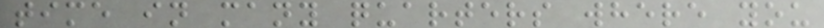time in many quarters where you
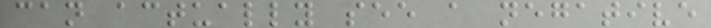can actually see a negative
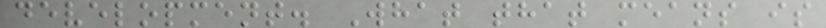development. What that means is
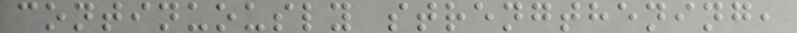continuously strengthening,
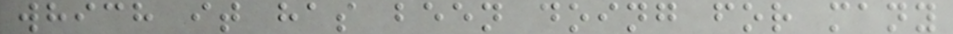which it has been doing for many
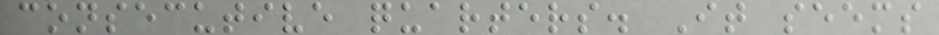consecutive quarters. It seems
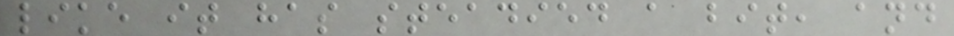like it has steadied a bit, and
